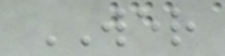WER
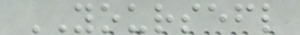YOURSEFL
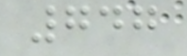747
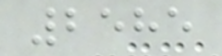2585
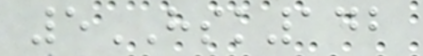5HSK142
